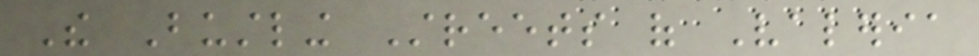The Bustling Streets of Valeria
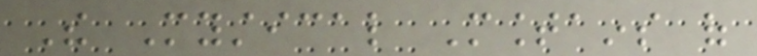The Mystical Mountains of
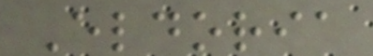Eldoria
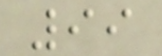99
